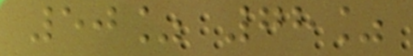50% 78%
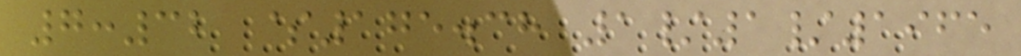7:32 $175.38 1/1/1965
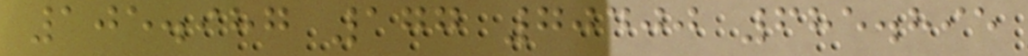105.987 177 70400 685.895
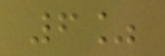6%
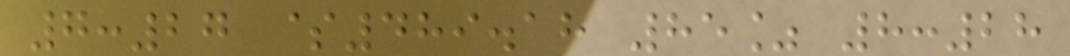7:27 $489.18 85% 8:28
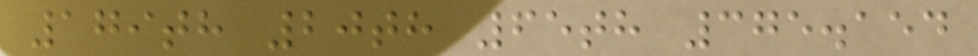179th 20th 65th 375.154
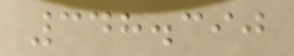348.390
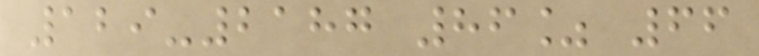129-2187 86% 66
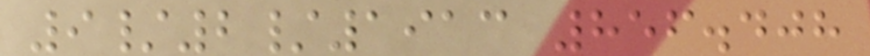9/2/1913 856.408
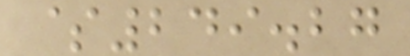$249.27
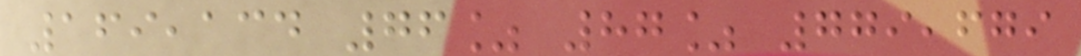169,134 76% 87% 779,679
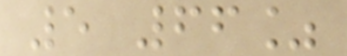5 66%
